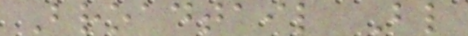Broadtail Bl
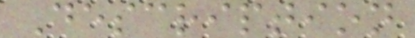Description
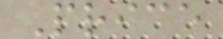Price
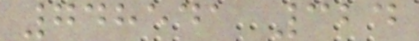748541 324
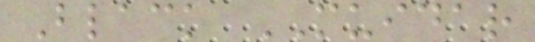Black MUIDAR
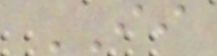II
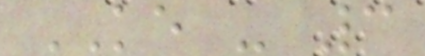KE - 3
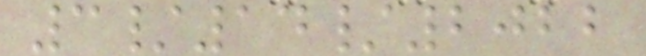3/14/2022
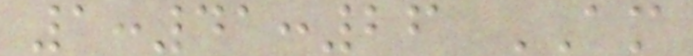1:41:26 AM
